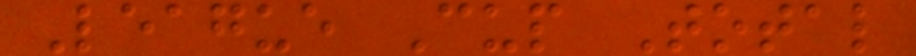League Cup Total
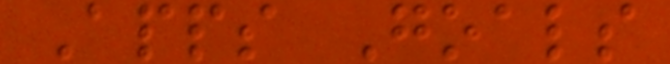Apps Goals
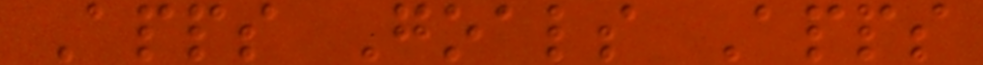Apps Goals Apps
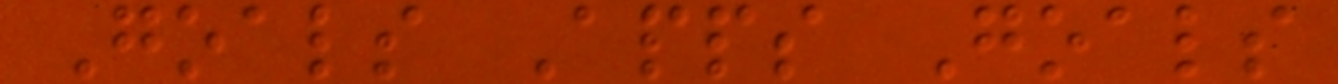Goals Apps Goals
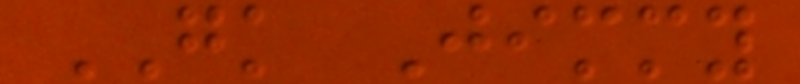GK Jimmy
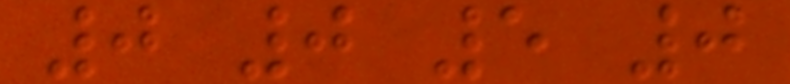0 0 5 0
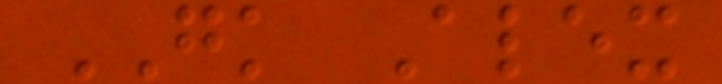GK Alex
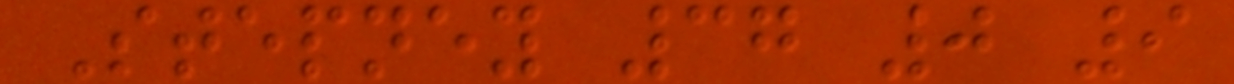Stepney 37 0 9
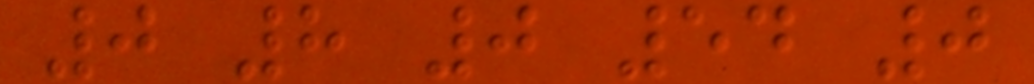0 8 0 54 0
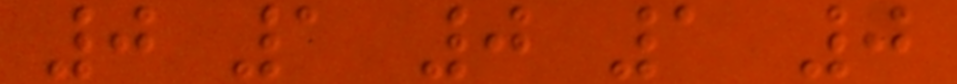0 1 0 1 0
